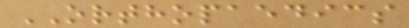ORTHOPAEDICS
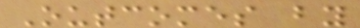Outcomes by
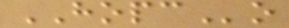HOPCo
